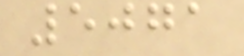5071
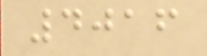4016
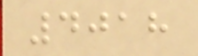4018
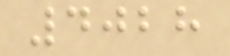4028
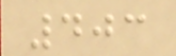403
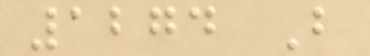1274 B
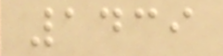1439
